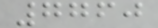7760
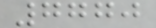7770
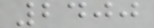2400
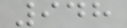948
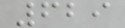629
